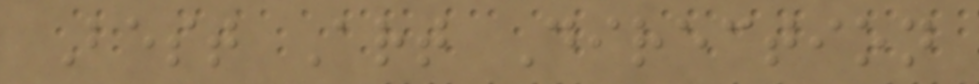Best Art Direction
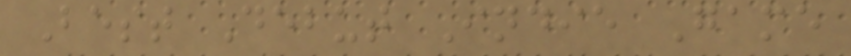Best Debut Indie Game
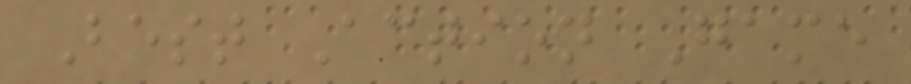Best Action Game
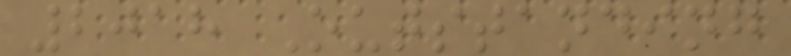2018 Outstanding
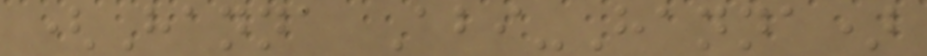(Hanna Abi-Hanna)
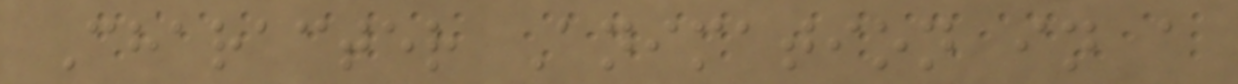Character Animation in a
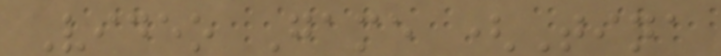Video Game (Tina
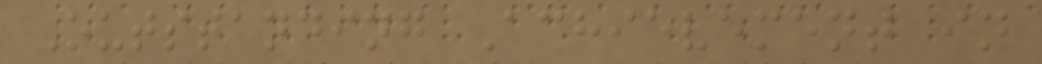Outstanding Achievement in
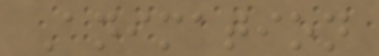Animation
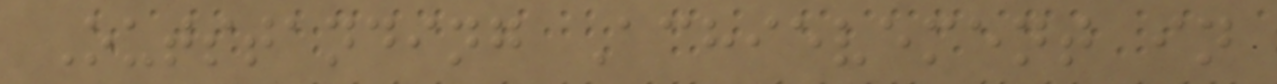Outstanding Achievement in
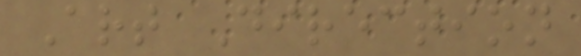Art Direction
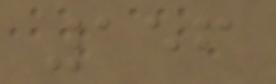156
